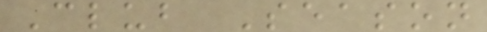Club Season
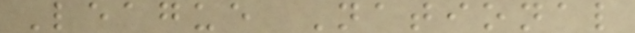League National
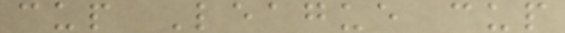cup League cup
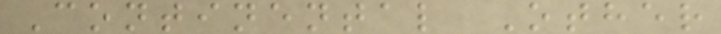Continental Other
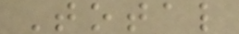Total
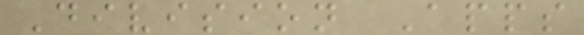Division Apps
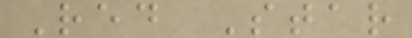Red Star
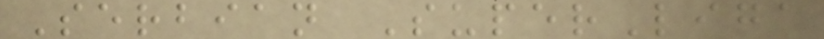Serbian SuperLiga
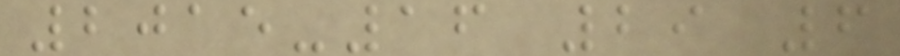2015-16 29 6
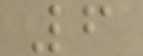6
